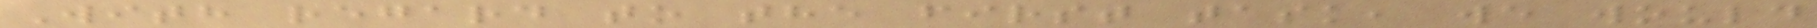With regard to the first task, we would
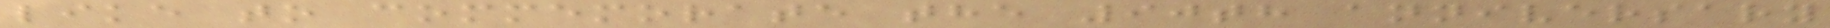like to commemorate the 90th anniversary
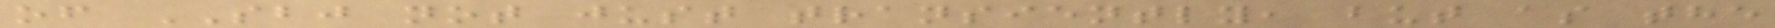of SBJ not just transiently, but as the
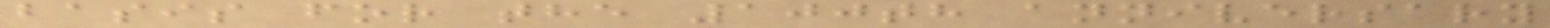basis for the 100th anniversary
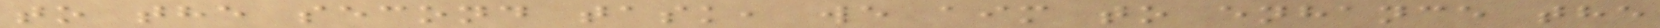to the second task, we aim to enhance the
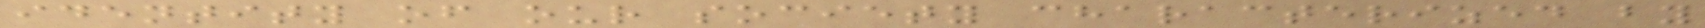identity of our society characterized by
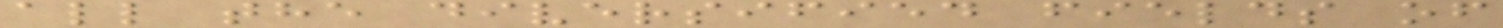all the diversified fields of
